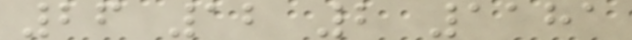26 12 2 1181
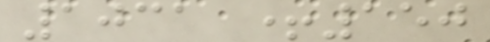1031 +150
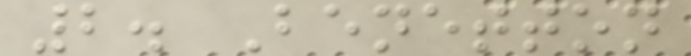2. Benetton
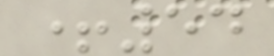+54
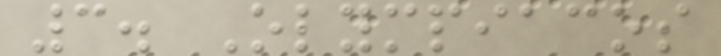3. Olympiacos
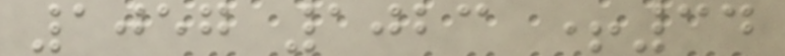1057 1023 +34
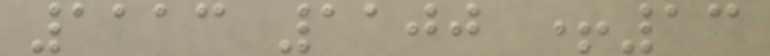1113 1100 +13
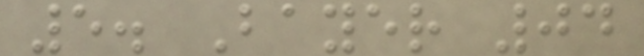5. Bayer 04
